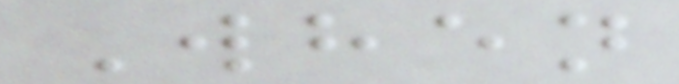When
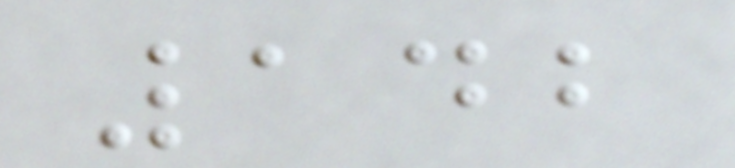142
